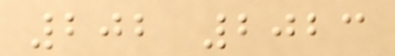202 2023
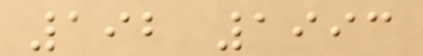192 1993
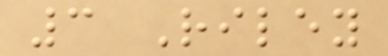3 Riley
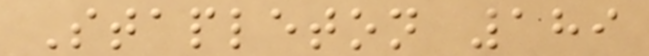Stapleton 189
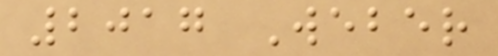2017 Weber
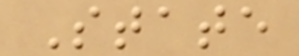State
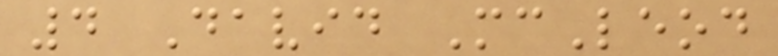4 David McLeod
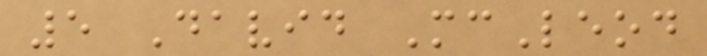5 David McLeod
